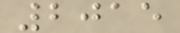2015
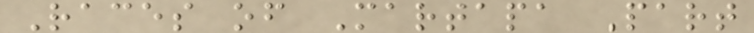Races of Martapa Part
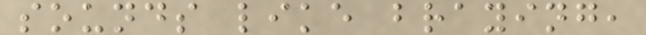sounds like braying,
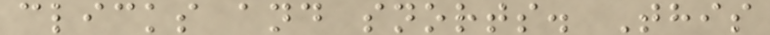clicks and snorts. This
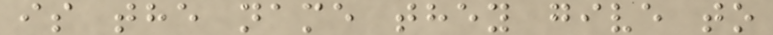is the name they give to
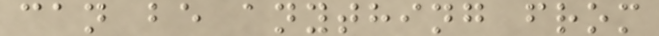can be anything from
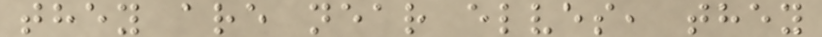they are near elves, they
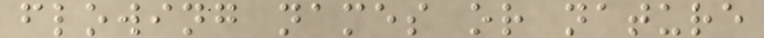flowing names or nature
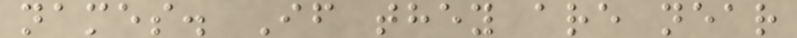names. If they are near
